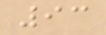93
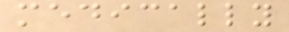medically
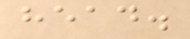head.
